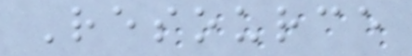Resource
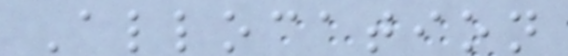Allocation
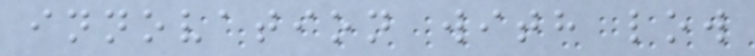innovation with low
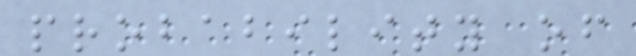probability of
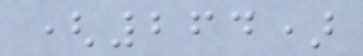(264)
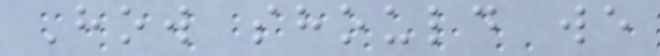How should we
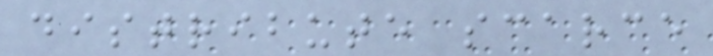distribute scarce
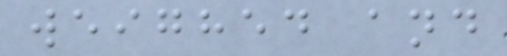weighed and
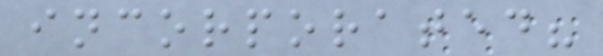incorporated?
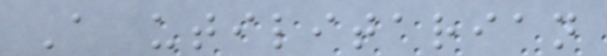A utilitarian
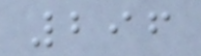296
